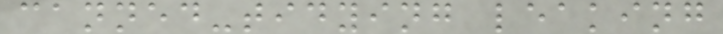canned-tidying leaking
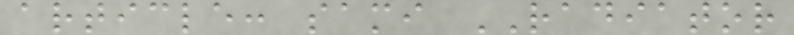article: sami RADIATOR
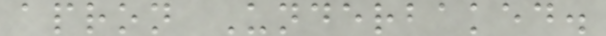apron Underbaked.
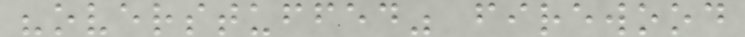"overstuffed" firewood
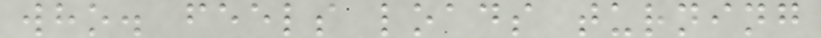who. feels loads turning
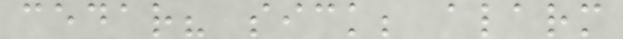cedar? sick; alarm
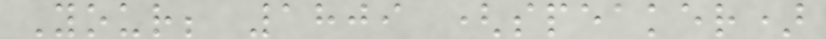Your; 1809 (speaker)
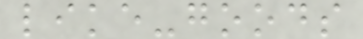like-goods
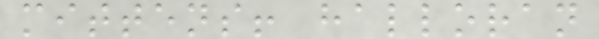mittens! halloran
